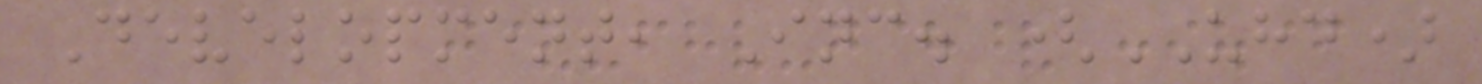Development, Inc. (UHD)
